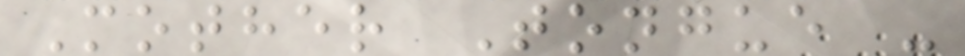Mother Tongue -
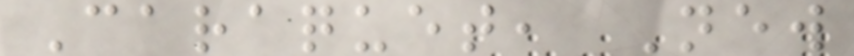Caraquet, New
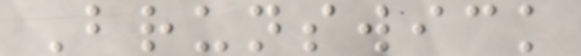Brunswick
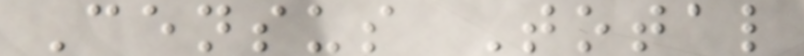Census Total
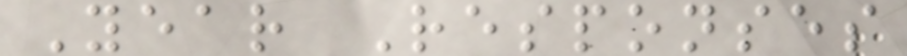Year Responses
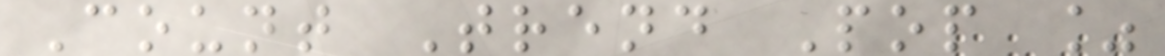Count Trend Pop %
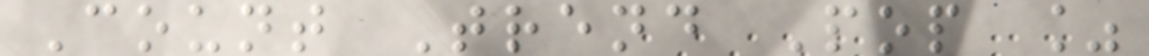Count Trend Pop %
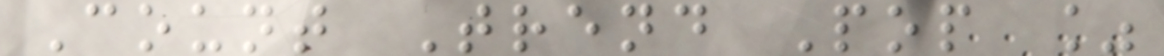Count Trend Pop %
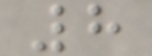8
